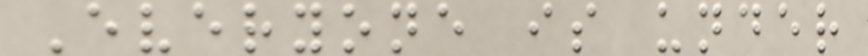Everyone is under
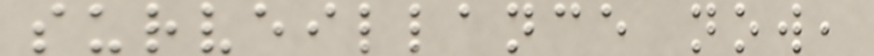surveillance now,
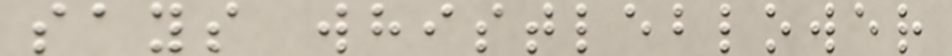says whistleblower
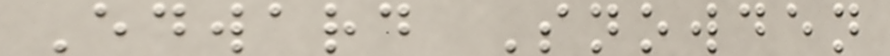Edward Snowden
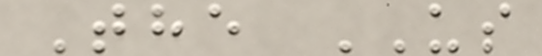The US
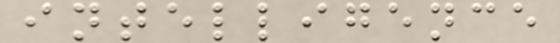intelligence
